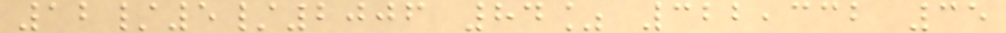12/5/2006 84% 322,332 35
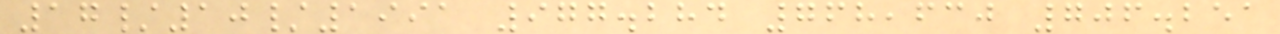17/10/1991 977.284 768,630 706.251
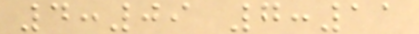4:09 7:11
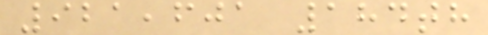921,601 184th
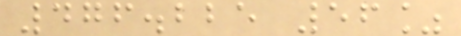476.225 56%
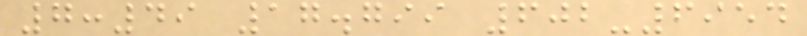7:49 17.799 602-6954
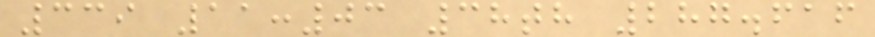339 11:03 38th 287.616
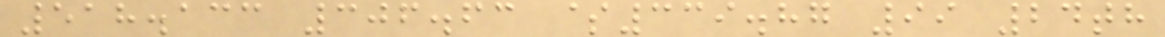518.133 306.63 $339.87 99 24th
